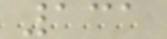131
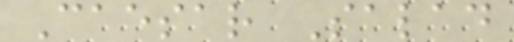Caesar Salad
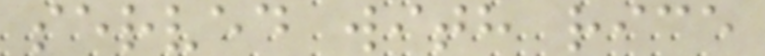served with rice
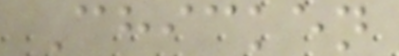Chicken
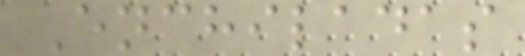Enchiladas
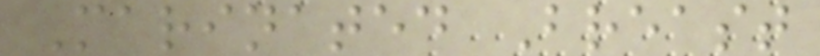Marinated Breast
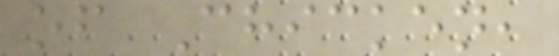of Chicken,
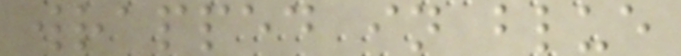wrapped in blue
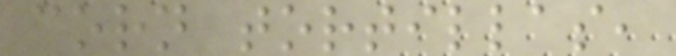corn tortillas,
